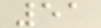51
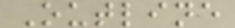Outline
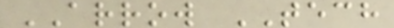ARROW TECH
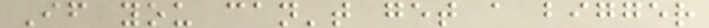If you can't get a bigger
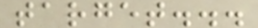target...
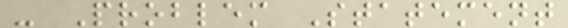- Problem Statement
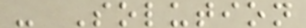- Solution
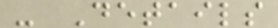- Details
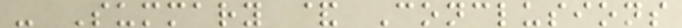- Summary & Conclusions
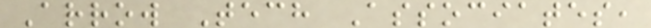Arrow Tech Associates,
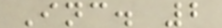Inc. 2
